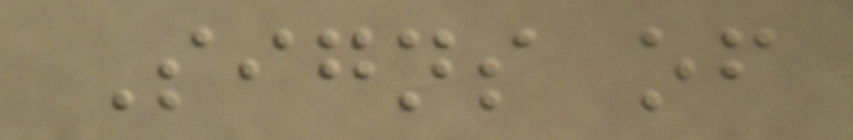Signs of
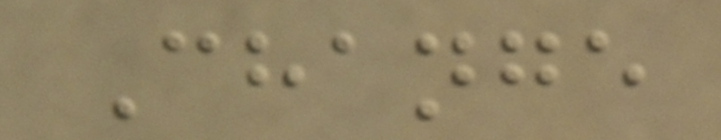Change
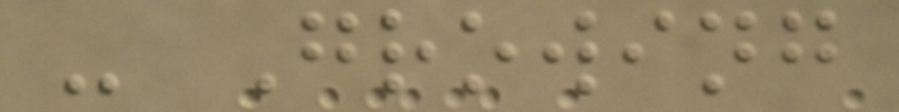- Growing
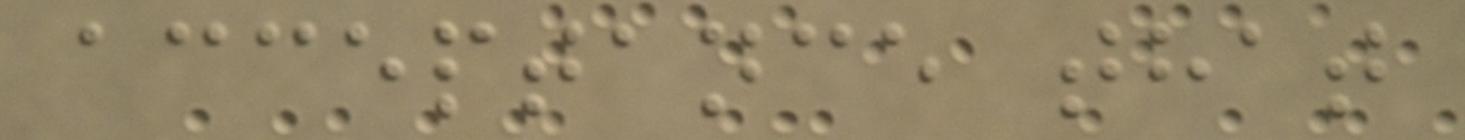acceptance that
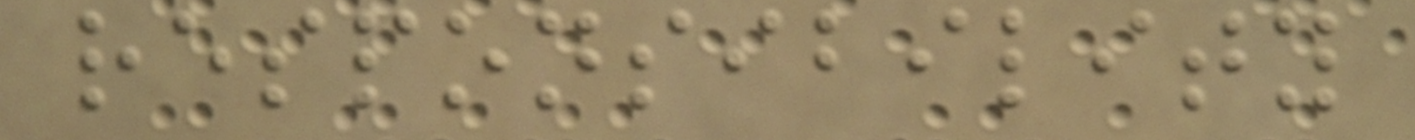responsibility
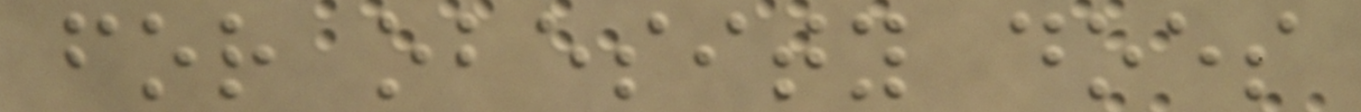for obesity does
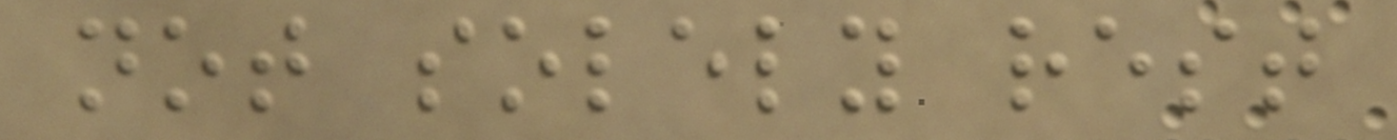not solely rest
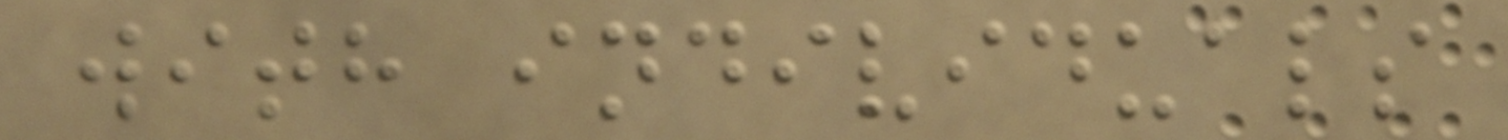with individuals
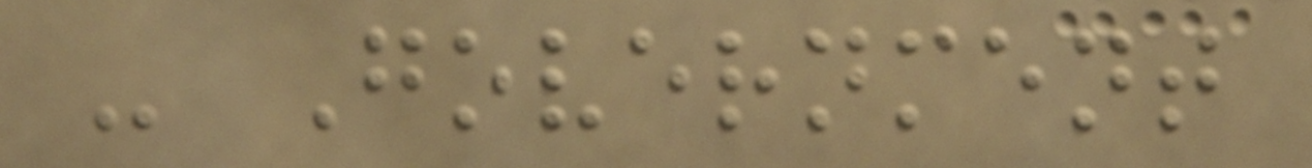- Government
